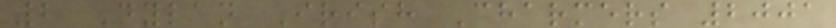2 Dylan Irish Charmers 2001
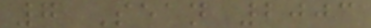7 Sean 2003
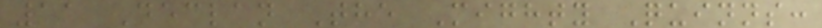11 Declan The Mighty Quinns:
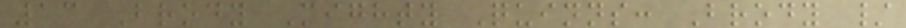13 Brody Mighty Quinns: Brody /
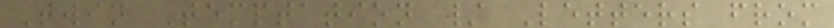Twin Temptation / Letters from
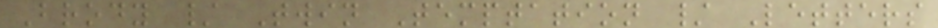Brody / Twin Temptation / Letters
